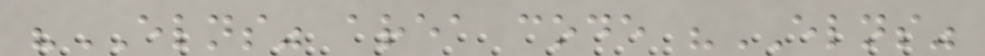"ELNS" area code "ELNS"
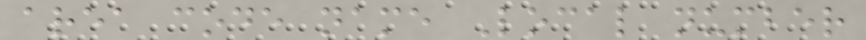area code name Local number
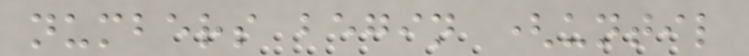numbers begin (until
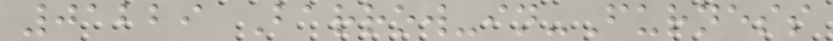01229 Barrow-in-Furness
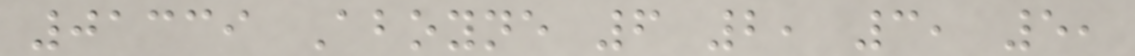01339 Aboyne 6 2, 3, 5,
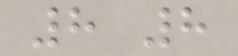8 8
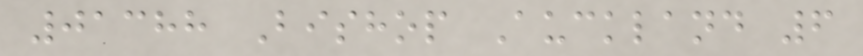01388 Bishop Auckland 6
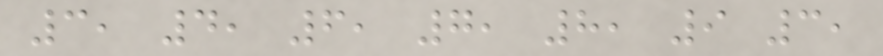3, 4, 6, 7, 8, 9 3,
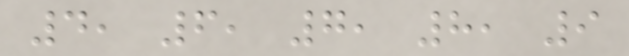4, 6, 7, 8, 9
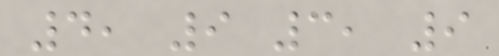4, 9 3, 9
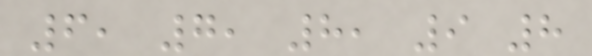6, 7, 8, 9 8
